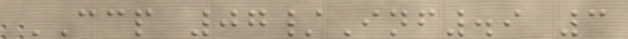CCP 07/Inf.9 3
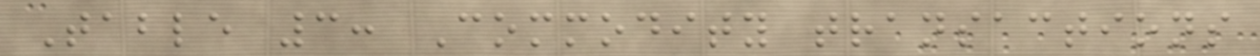Table 3: Commodity transactions
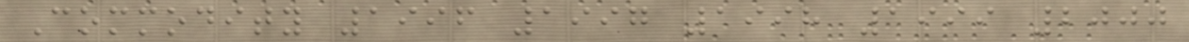Commodity 1996 1997 1998 1999 2000
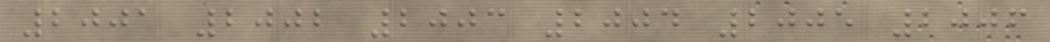2001 2002 2003 2004 2005 2006
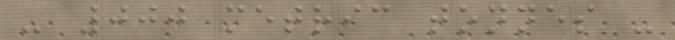- 000 metric tonnes -
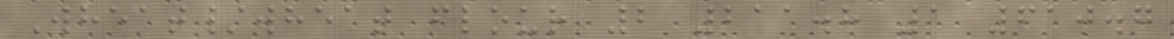Wheat/wheat flour 2 211.8 1 610.7
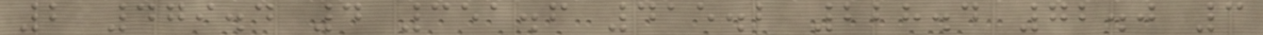2 479.4 4 351.6 415.2 228.4 72.0 3
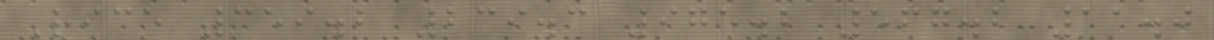Rice 359.2 239.3 975.2 567.2 11.0
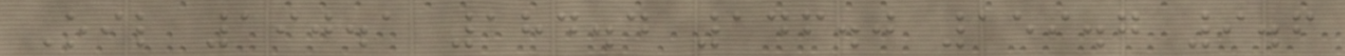Oil 190.1 184.4 146.0 159.7 9.6
